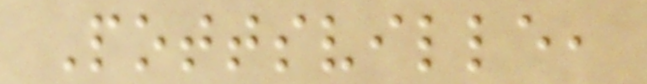Pottsville,
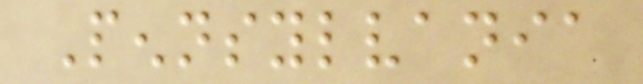Pennsylvania
